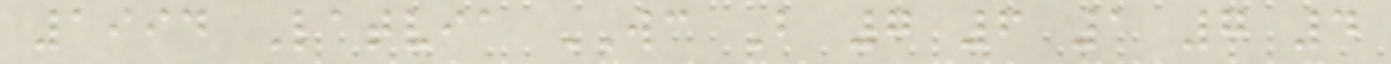1994 Latvia WC B 7 6 1 7 4
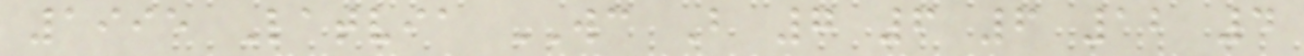1995 Latvia WC B 7 6 6 12 4
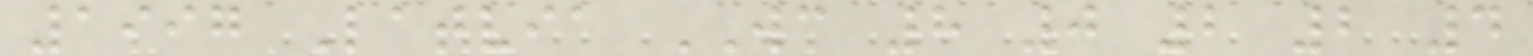1997 Latvia WC 8 0 2 2 4
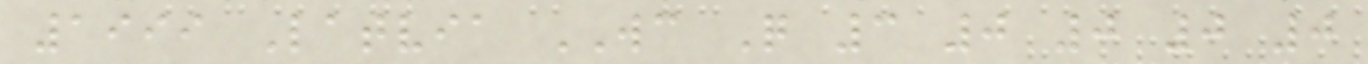1999 Latvia WC Q 3 0 0 0 0
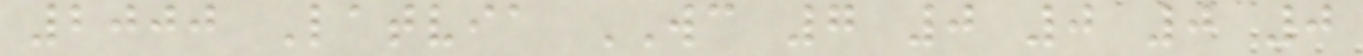2000 Latvia WC 7 0 0 0 0
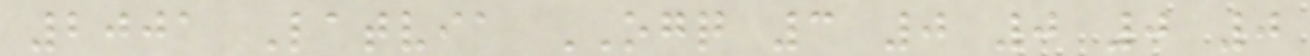2001 Latvia OGQ 3 0 0 0 0
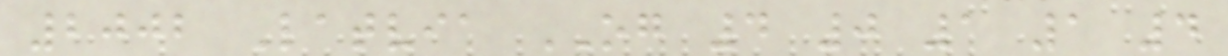2002 Latvia OG 4 0 1 1 4
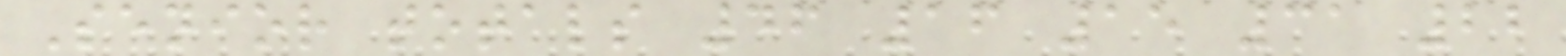Senior totals 46 16 15 31 22
